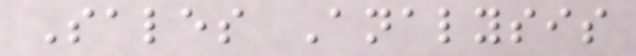Sales Analysis
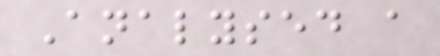Analysed a
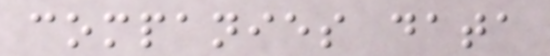companies data
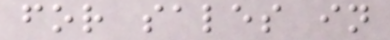for sales in
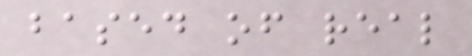based of real
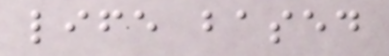life based
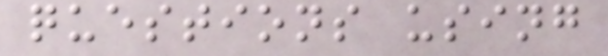questions using
